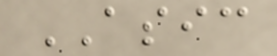ASIC
